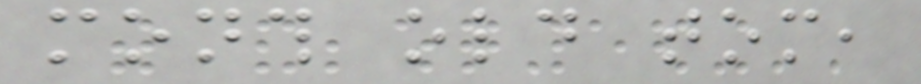month old tom,
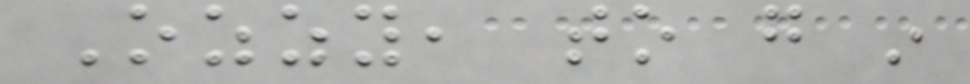Ozzy, to go in
